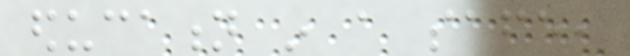education in a safe,
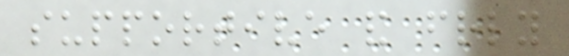supportive and friendly
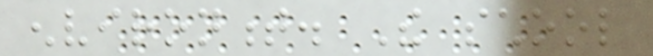environment. The school
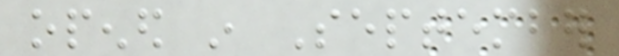opened in September
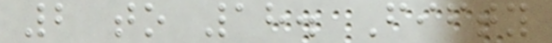2 to 18. Fifty
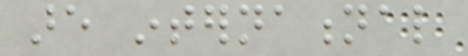are international
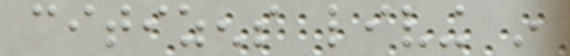citizens living in
